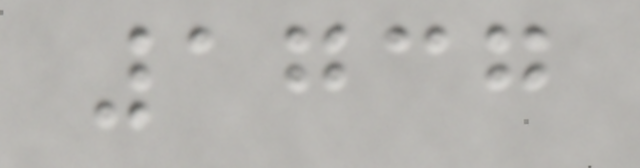1737
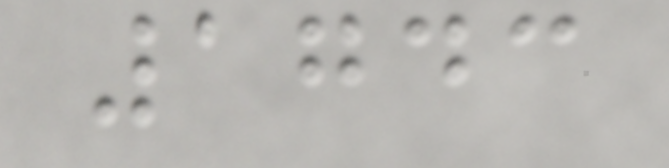1743
